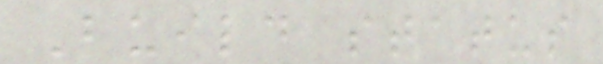Build status
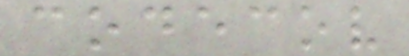codecov
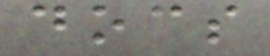docs
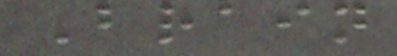Brain
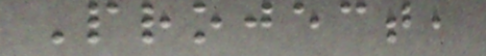Project,
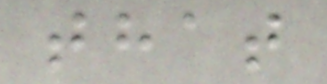that
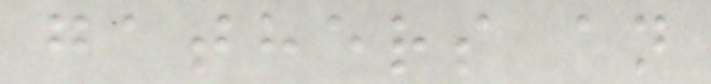gathers an
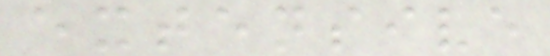extensive
